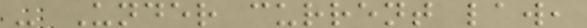- Under current law,
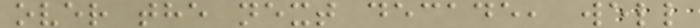over the next decade, well
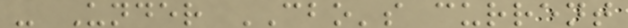- Under CBO's current
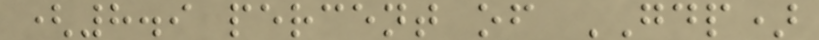(8.9 percent of GDP)
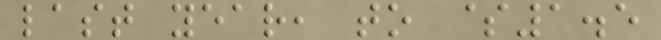last year, to $1.5
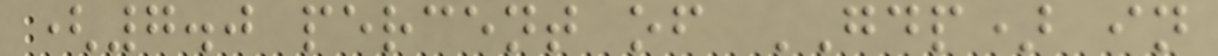(7.0 percent of GDP) in
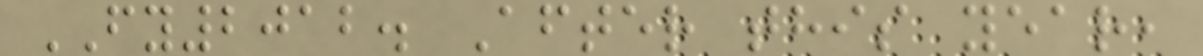FY2012. After this year,
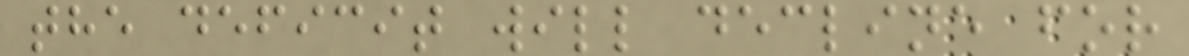the deficit will decline for
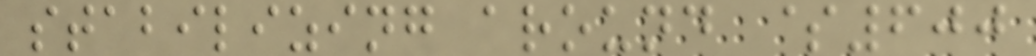stabilizing around $600
